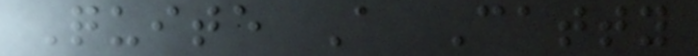Quite A Catty
